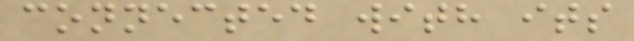connected with its
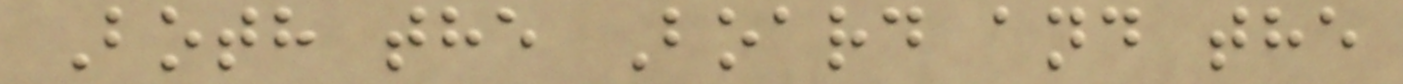Both the Board and the
